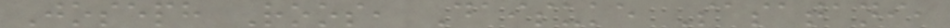Joseph Roos, Daisuke Sasatani,
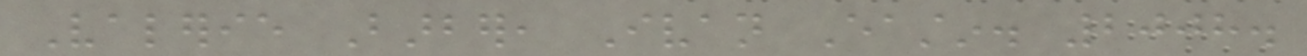Valerie Barber, Ivan Eastin. 2008.
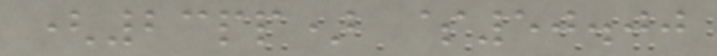(23pp) $50.00
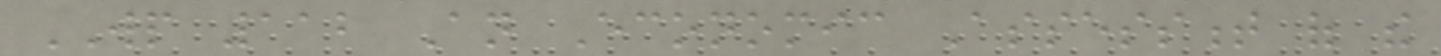WP 112 An Economic Assessment of the
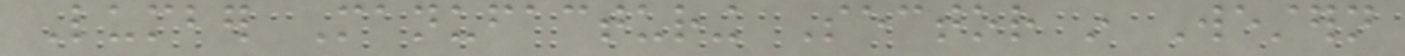Lumber Manufacturing Sector in Western
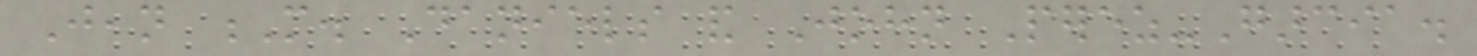Jean M. Daniels and John Perez-Garcia.
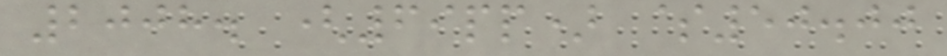2008. (69pp) $50.00
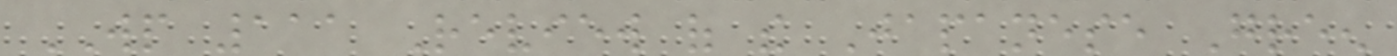WP 111 Review of the Japanese Green
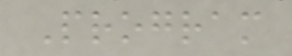Program
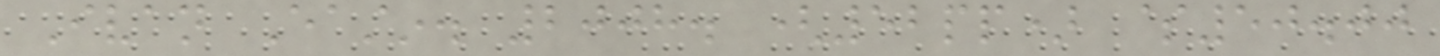Ivan Eastin. 2008. (52pp) $50.00
